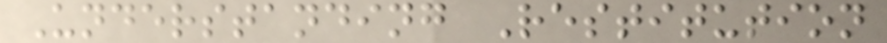Understanding Restitution
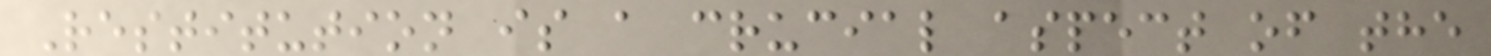Restitution is a crucial aspect of the
